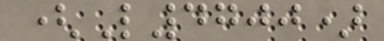(L4700)
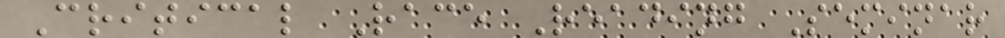Critical Race Reading Seminar
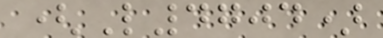(L4704)
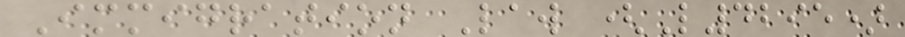Immigration Law (L4295)
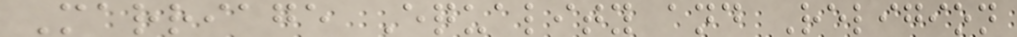Marriage Equality and Religion
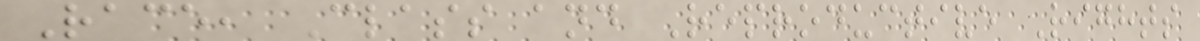Race, Class and Reproductive Rights
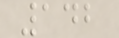142
